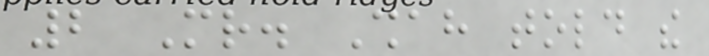2 Mr. Shah told the
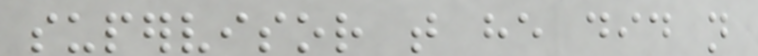supervisor that he did not
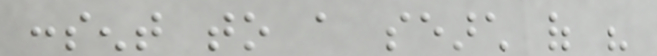consent to a search of his
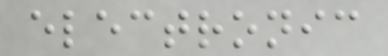electronic
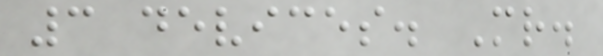3 devices. Mr.
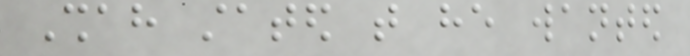Shah stated that he wanted
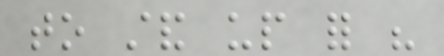to stand up for his
